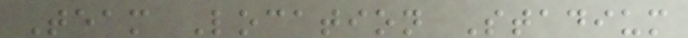Team Location Stadium
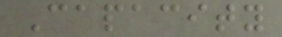Capacity
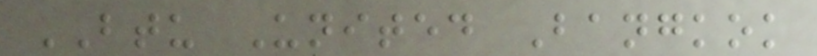BTU United Bangkok
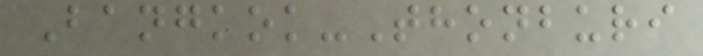Bangkok-Thonburi
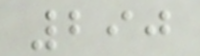290
